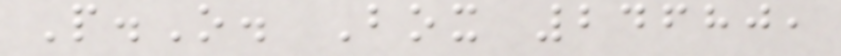P.O. Box 24680,
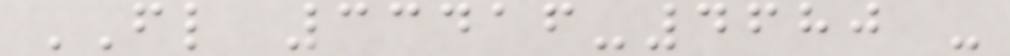FL 33416-4680 -
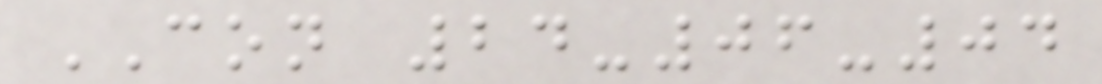CON 24-06-04
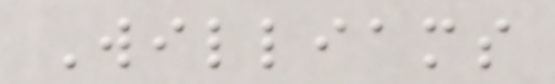Williams
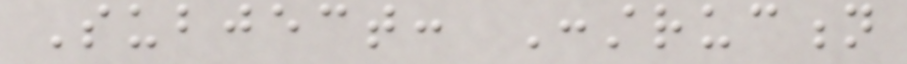Subject: Construction
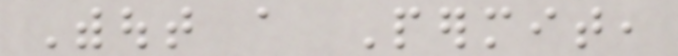Without a Permit,
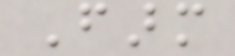Farm
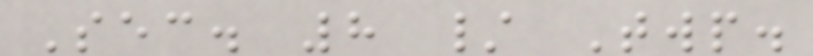Sec. 8 / Twp.
